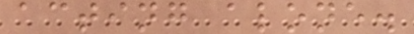acting alone.
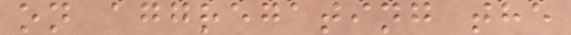on aggregating the
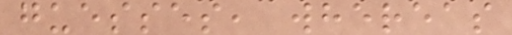guesses, whereas
